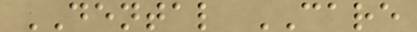DENTAL CARE
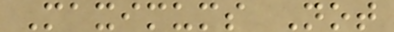Maximums Not
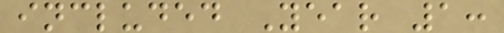included Year 1:
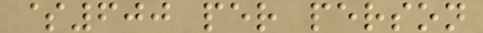$600 per person
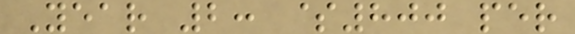Year 2: $800 per
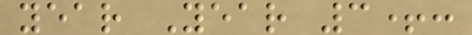year Year 3+:
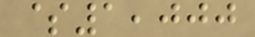$1,000
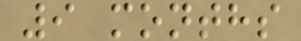9 months
